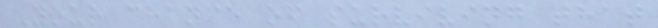Your chance of surviving that
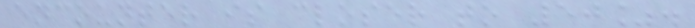encounter is closer to 50%.
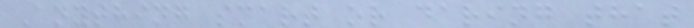Anything smart or daring that
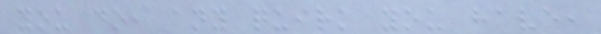you do, any quirk you have,
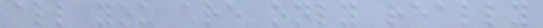all you are only really
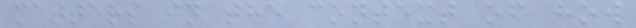matters in the context of how
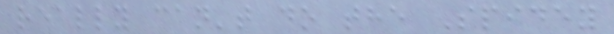really can't do the Spidey
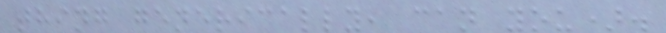thing generically, can you).
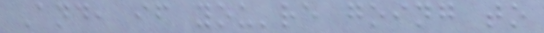And, if you're going to
